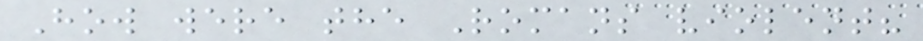How were the Romans violent?
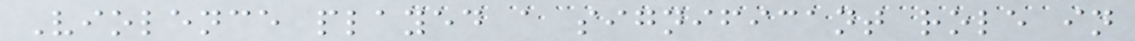Violence played a significant role in
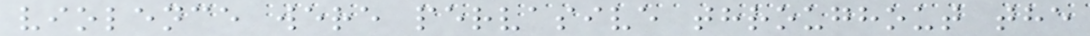violence were pervasive throughout the
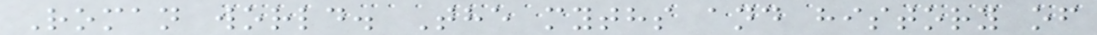Roman world. The myths and history of
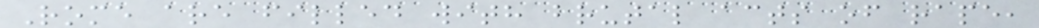Rome are filled with brutal acts of rape,
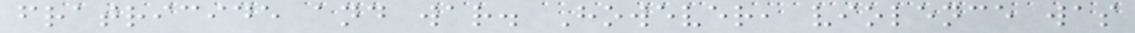fratricide and war. However, violence was
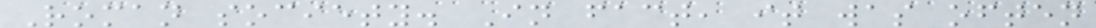Roman society. In fact, it was often
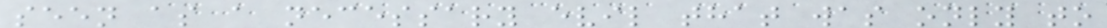seen as a necessary evil that was only to
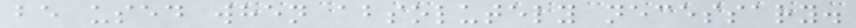be used when absolutely necessary.
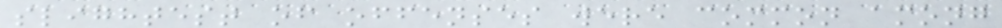slightest of offenses were common among
